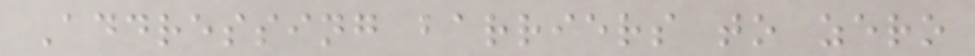Addressing barriers to zero
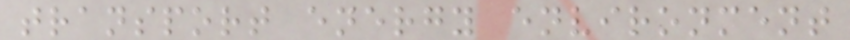transport energy environment
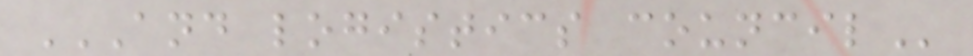AND LOGISTICS COUNCIL
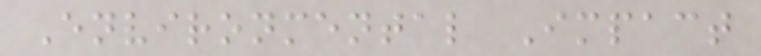Environmental Impact
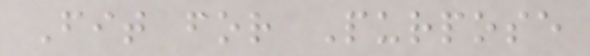Fit for Purpose
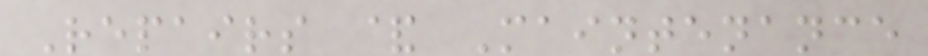Repairs & Maintenance
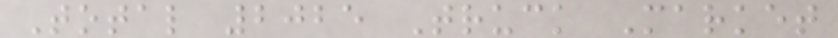Total 2025 Truck Market
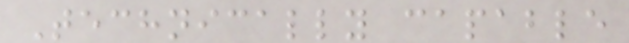Technically capable
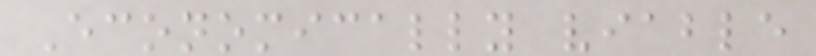Economically viable
